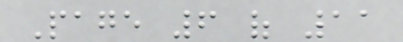Page 6 of 11
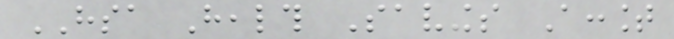HSA Health Savings Account
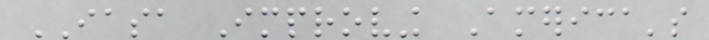IASA Improving America's
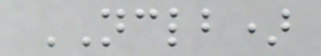NCLB)
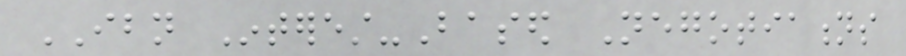IBN Interest-Based Negotiations
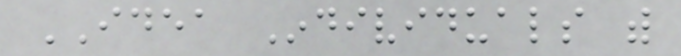IDEA Individuals with
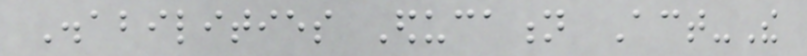Disabilities Education Act-The
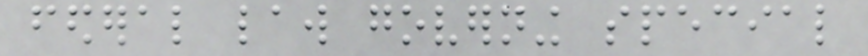federal law governing special
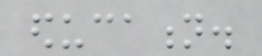education.
